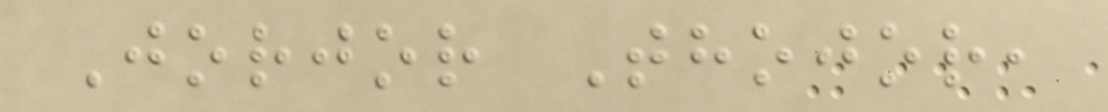Jorjor Thojor,
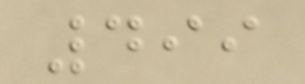499
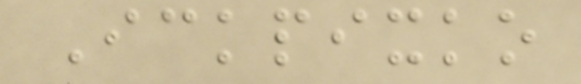Ickpixko
